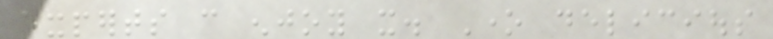experts can enjoy it. One delicious
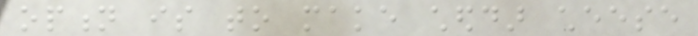option is to make cheddar cheese
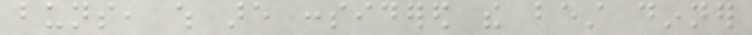buns, which are considered the best dinner
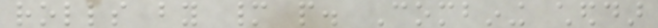rolls by many people. Combining cheddar
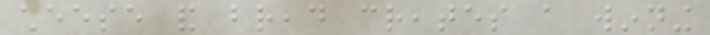cheese and bread creates a winning
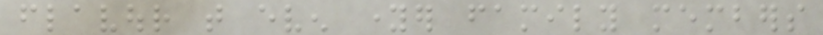flavour that even younger family members
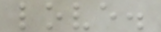love.
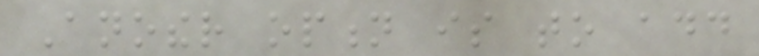Another option is to add
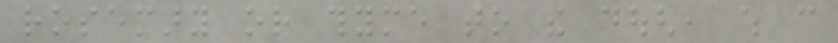rosemary or thyme to the dough, which can
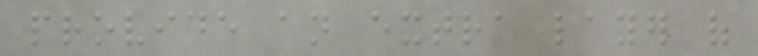provide an extra layer of
